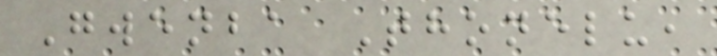Gwenba Thonelu,
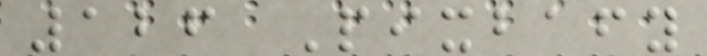126 Pixbafy
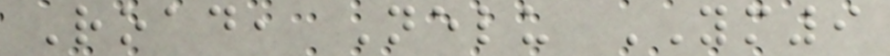Road, Nelu YM9
